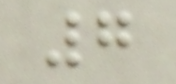7
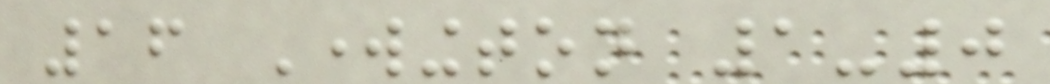16 Workington 1-0
